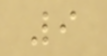9
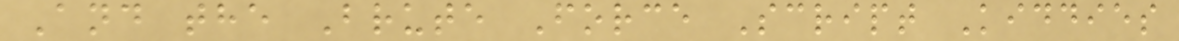And the Brute Force Script Kiddies
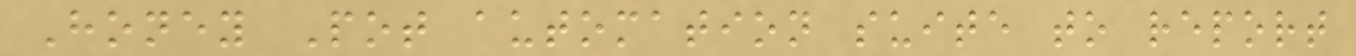Honey Pot automation suite to report
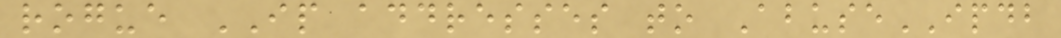rogue IP addresses to AbuseIPDB
